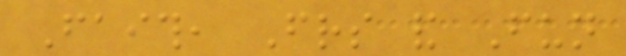Faith, Friends and Fun
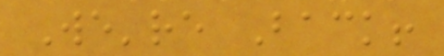We're Back!
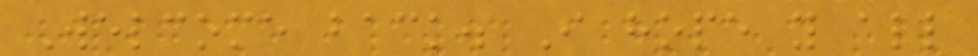Welcome back. I hope you all
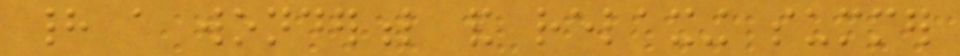had a wonderful and relaxing summer
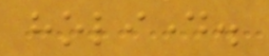holiday.
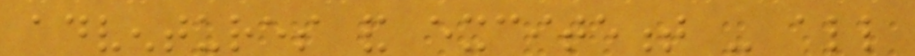adventures and excitement - all
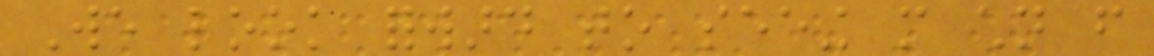We look forward to seeing more children from
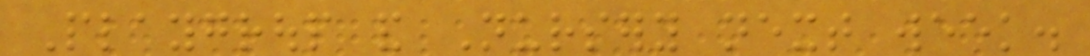Playgroup and Nursery next week.
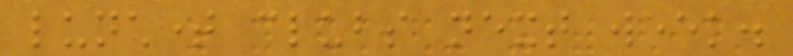lunchtime clubs next week.
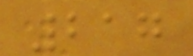217
